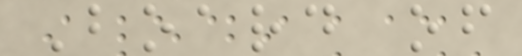Board of
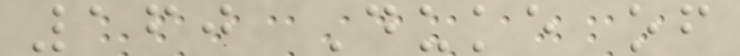160 Duke of
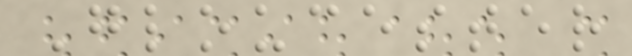Gloucester
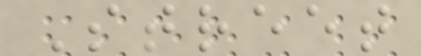Street
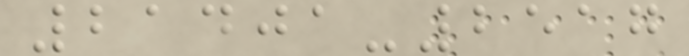21401-2517
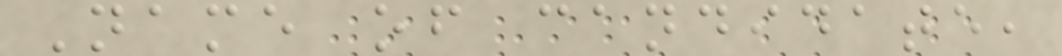Name of candidate,
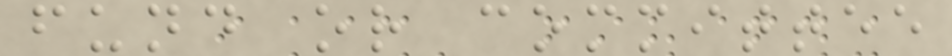fund or committee
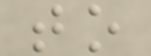to
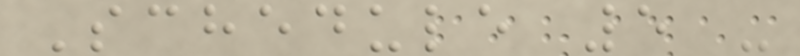Schedule 5 -
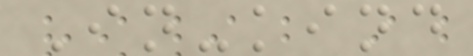In-kind
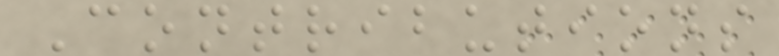Contributions
